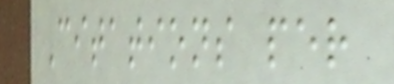Citations per
